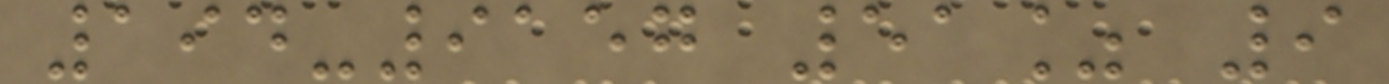194-9157 51% 9
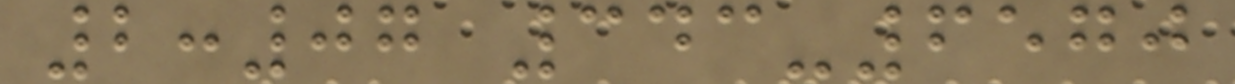2:07 343-6570
